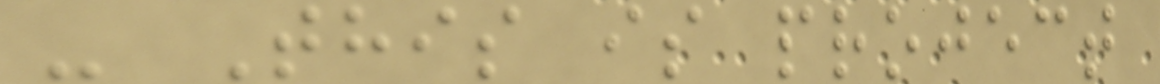- This is project
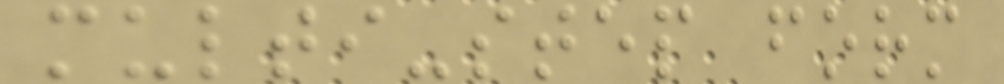multi-step form
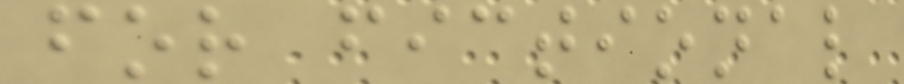for fictional
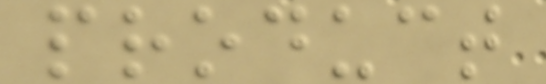product
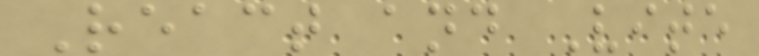React and Vite
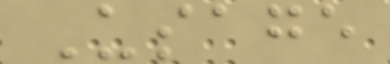Usage
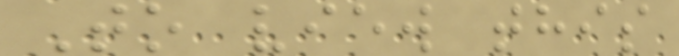To view this
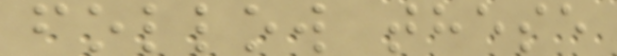follow these
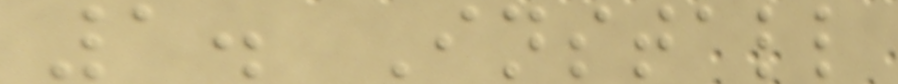1. Install
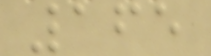165
